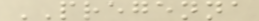PREGENNA
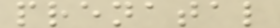prenatal
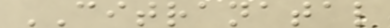CITRANATAL
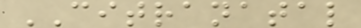CITRANATAL
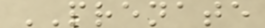PRENATE
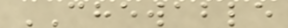CHEWABLE
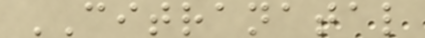CITRANATAL
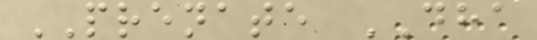PRENATE DHA
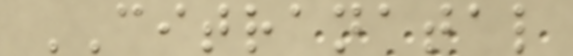CITRANATAL
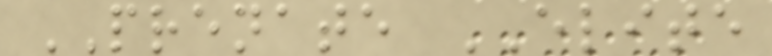PRENATE ELITE
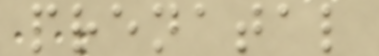prenatal
